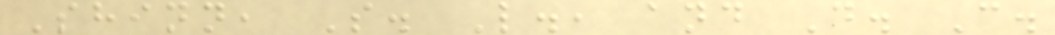Shinn, S. L., and D. C.
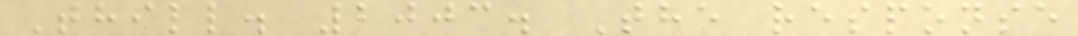Thill. 2003. The response
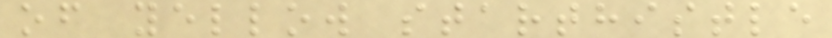of yellow starthistle
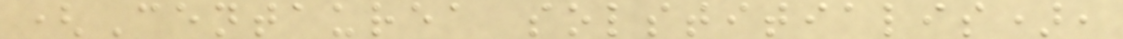(Centaurea solstitialis),
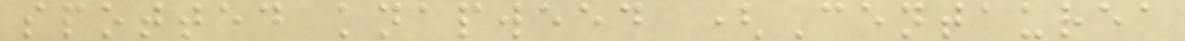spotted knapweed (Centaurea
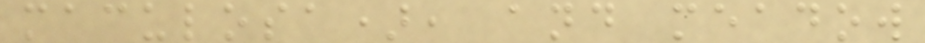maculosa), and meadow
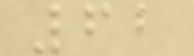62
